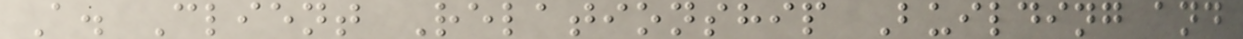A. Client Relationship Building and
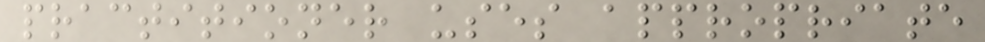practitioner uses appropriate
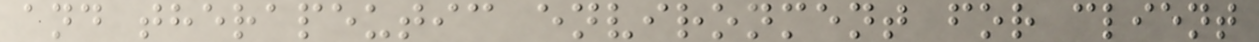and therapeutic environment for client
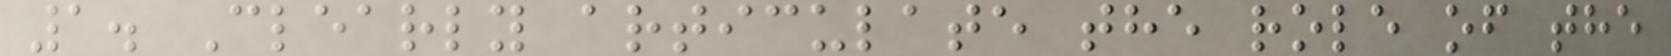1. Clearly articulate the role of the
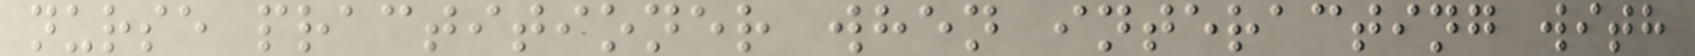nurse practitioner when interacting with
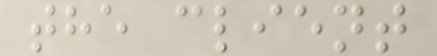the client
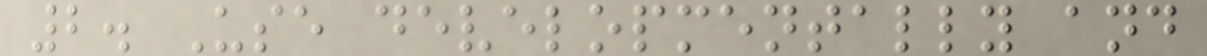2. Use developmentally and
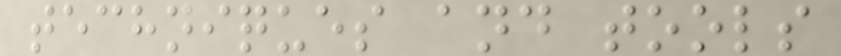techniques and tools
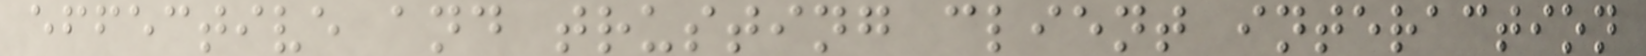effective and trusting client interaction
